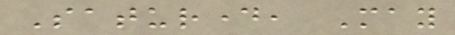Saturday, May
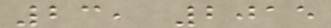23, 2015
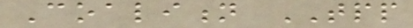Coalition TPP
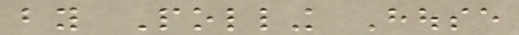by Polling House
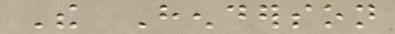The Henderson
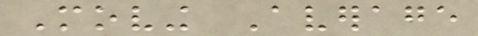Moving Average
